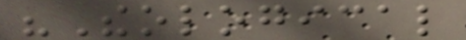"Theological
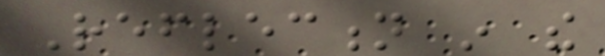Reflection in the
